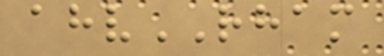ahvRHAM
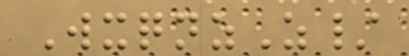WxqnzZ/
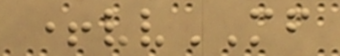+vvMF
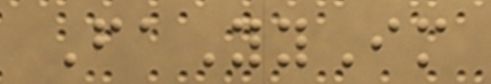FaYyIm
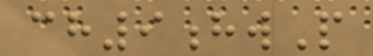ch9hwP
